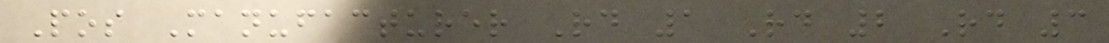Pos Manufacturer Rd 1 Rd 2 Rd 3
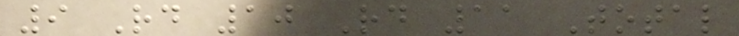9 Rd 10 Rd 11 Total
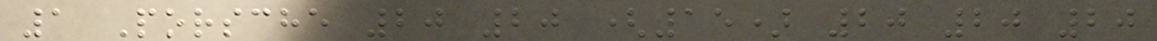1 Porsche 20 20 (15) 20 20 20
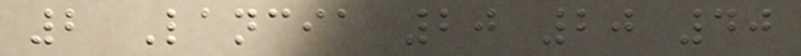2 Lancia 20 20 40
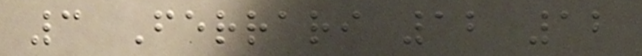3 Ferrari 12 12
